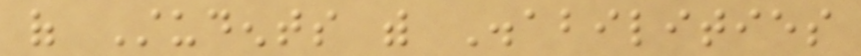of Students with Disabilities
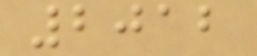2012
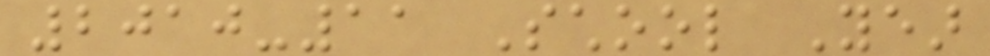2010-11 School Year
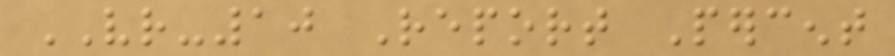VR-10 Report Percent
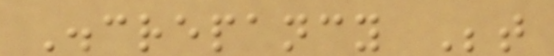Discrepancy Between
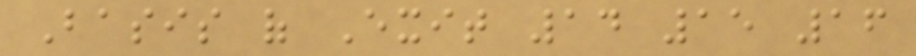Basis of Exit 14 15 16
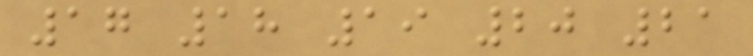17 18 19 20 21
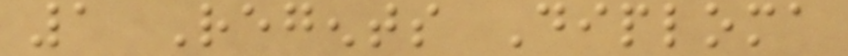1 Regents Diploma
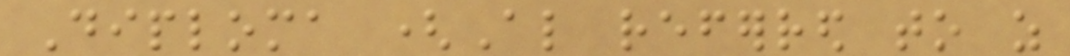Diploma (Also referred to as
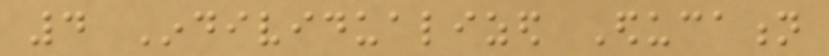4 Individualized Education
